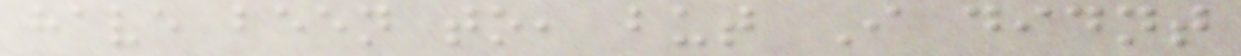have been to, but I didnt
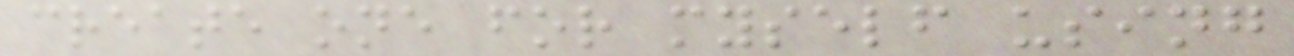create one for myself using
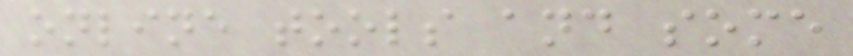online tools and some
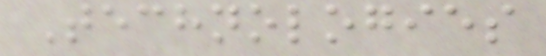Technologies
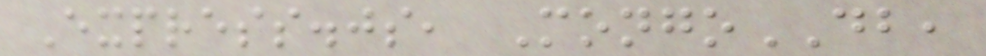Express.js, MongoDB,
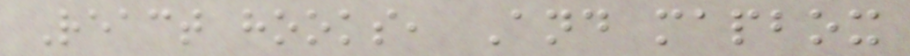React hooks, And mapbox
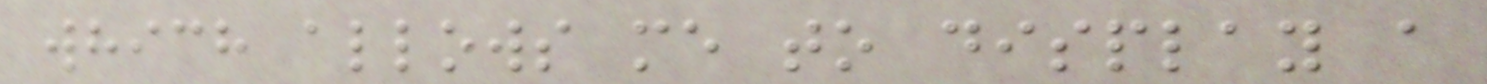which allows me to display a
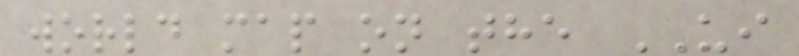world map on the UI
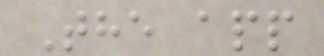The app
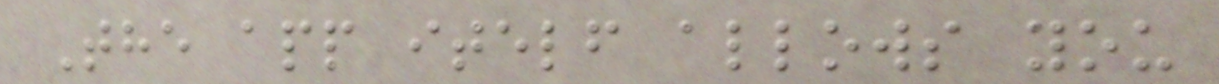The app itelf allows you
